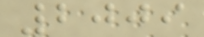2009
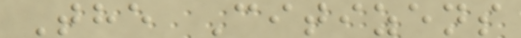The Citizens
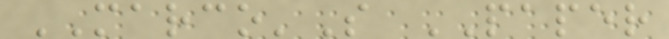MARCO'S PAPER
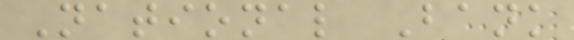National Bank
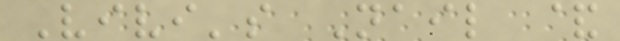Vivi's Nail &
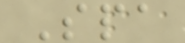Spa
